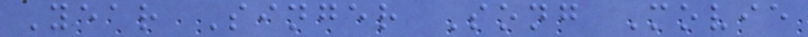Year Singer Song Movie
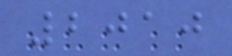2010
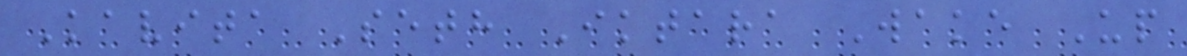Kavita Seth Iktara Wake Up
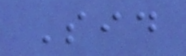Sid
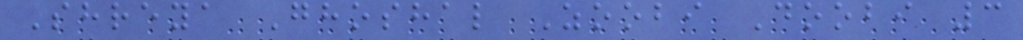Shreya Ghoshal Zoobi Doobi 3
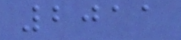2011
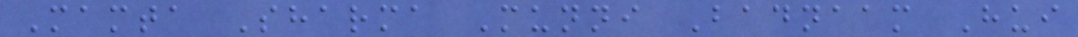Mamta Sharma Munni Badnaam Hui
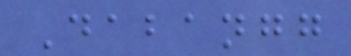Dabangg
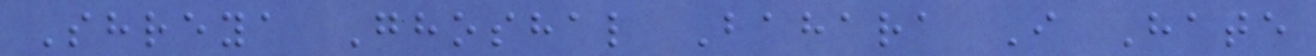Shreya Ghoshal Bahara I Hate
